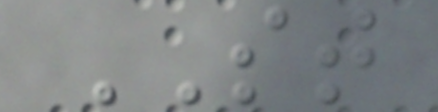ST
